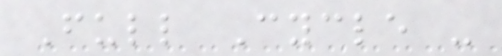Full Cycle -
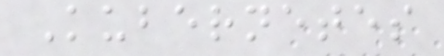Kubernetes
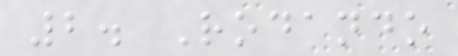2. Rodando
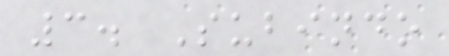3. Subindo
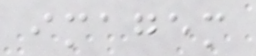imagem
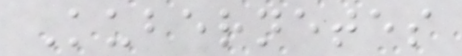Kubernetes
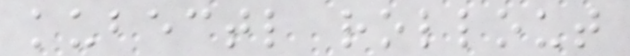kubectl rollout
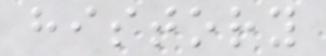history
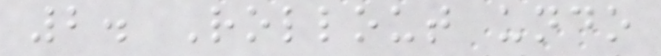2. Rollout undo
